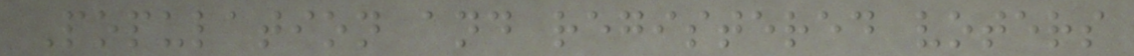Population and registered voters
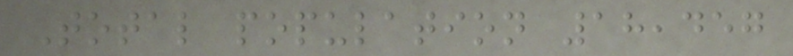Total population 18,457
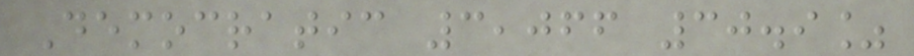Democratic 3,066 30.9%
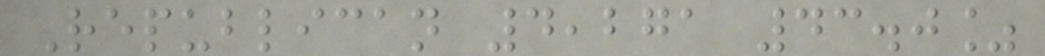Republican 4,271 43.0%
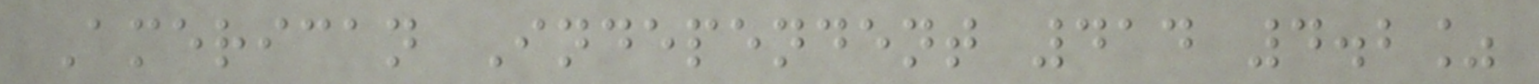American Independent 414 4.2%
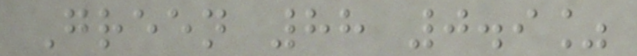Green 88 0.9%
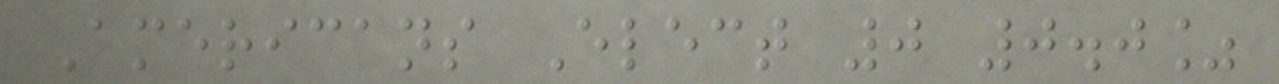Americans Elect 0 0.0%
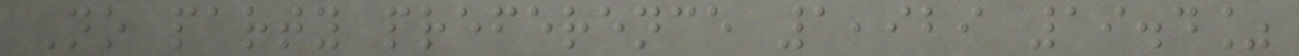No party preference 1,929 19.4%
